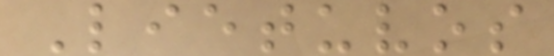Lietuvos
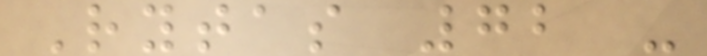Rytas 72 -
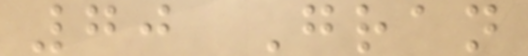70 Gran
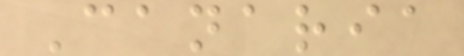Canaria
